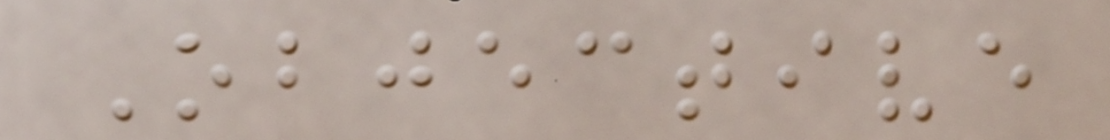Objective
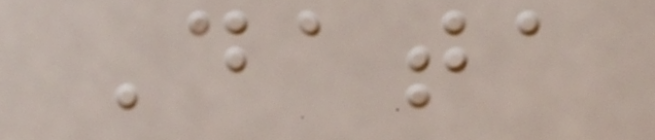Data
